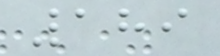189
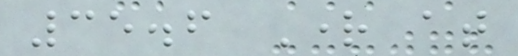35.6 Right at
